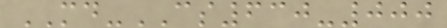MD-CS630-000
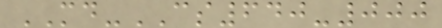MD-CS640-000
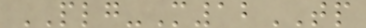PLG-M12TP
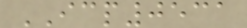ICP0531
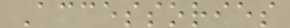Accessories
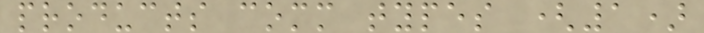products comm types (1)
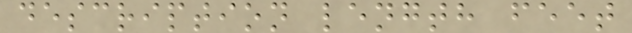description length feet
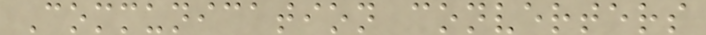Communication converters
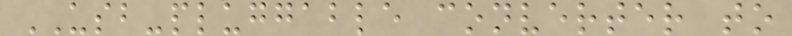USB-pluggable converter to
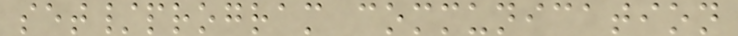set/program communication
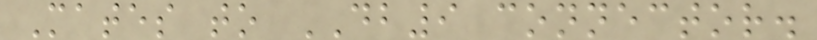Mates to DB9 connector.
